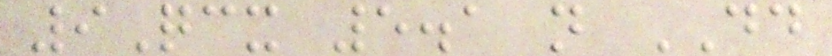9Qcx 5.1 n DD
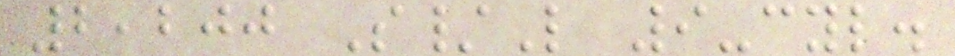2,200 S/L 9-cyl.
